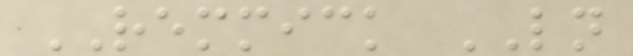REMMICK LN
